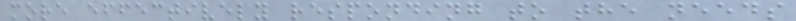more effectively responding to the needs
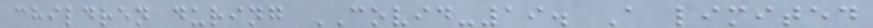children during COVID-19. A limited
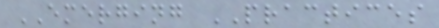EMERGING PRACTICES
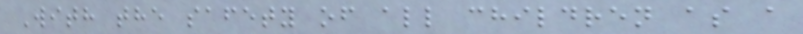With the safety of all children as a
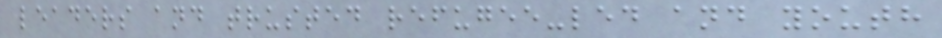leaders and trusted refugee-led and youth
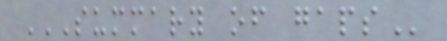SUMMARY OF GAPS
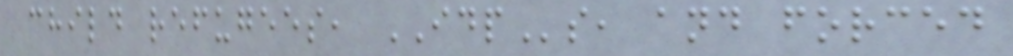child refugees, IDPs, and forced
